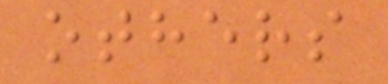others
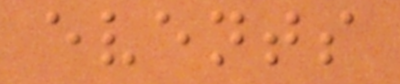events
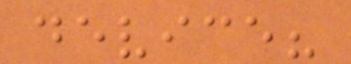device?
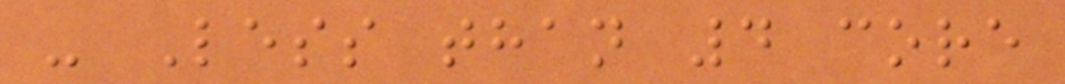- Less than 4 core
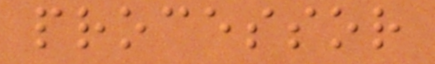processor
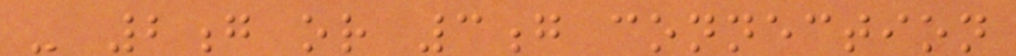- 2g or 3g connection
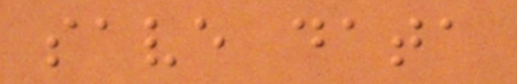save data
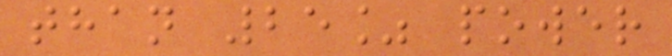than 25% power
